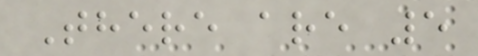There are 5
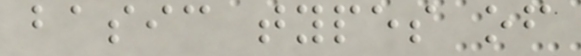basic types of
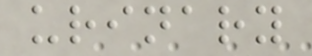urinary
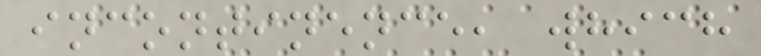incontinence, which
